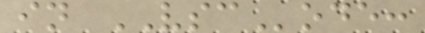in VSCode:
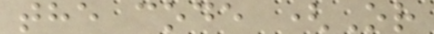the code (Or
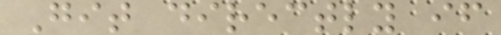Git directly if
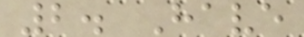2. Have
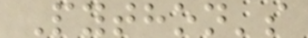Python's
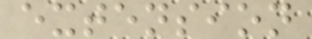extension
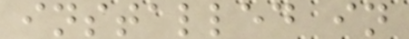installed in
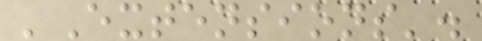'Extensions'.
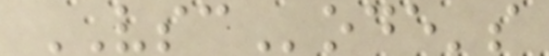VSCode's
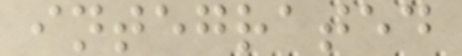integrated
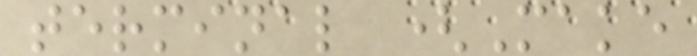terminal (Make
